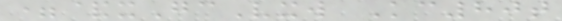=&xGcVxw Kc80t
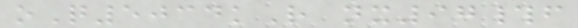oQ5034kR nx97#f
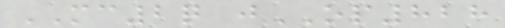MC2q jOP828
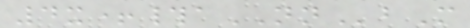4x+#aNNbM
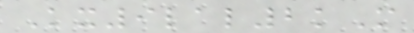Kx9lal2kM
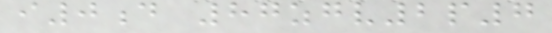i0d 87zgv2p7
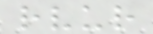rvur
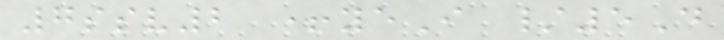7ssv2 +yeI /5D
